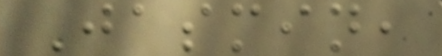Jasmin,
